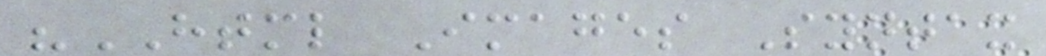"HTML Images Syntax
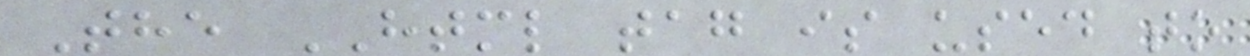The HTML tag is used to
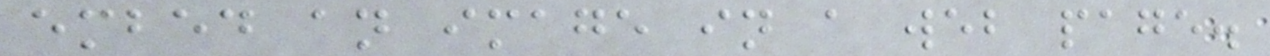embed an image in a web page.
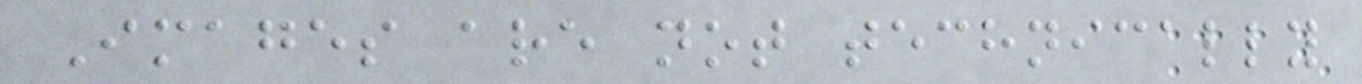Images are not technically
